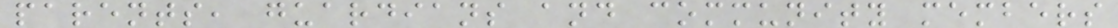parents, guardians and community members
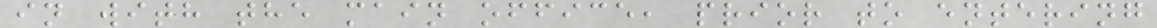in with the main office, prior to entering
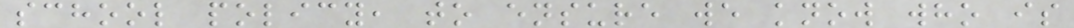school policy, to ensure we know who is
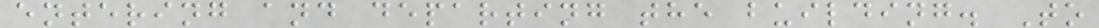entering and departing the building. To
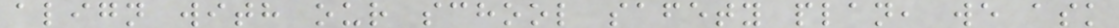align with our school safety plan, we ask
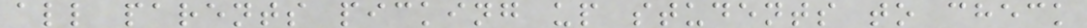all parents picking up students to check
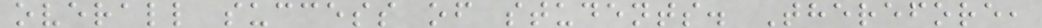overall success of students. Therefore,
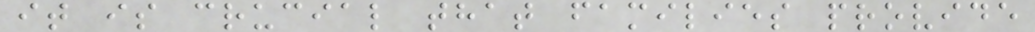it is crucial that families provide
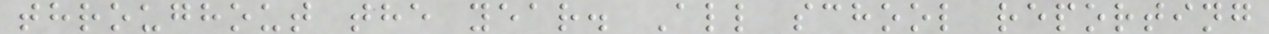throughout the year. All school reporting
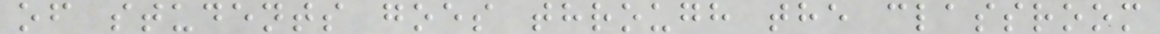of students goes through the classroom
